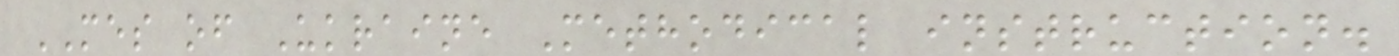MES of Ukraine Methodical instruction.
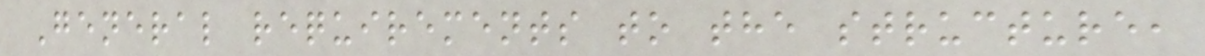General requirements to the structure,
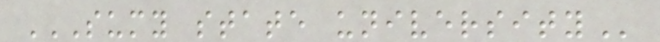SUMY STATE UNIVERSITY
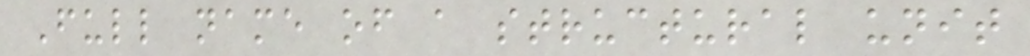Full name of a structural unit
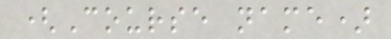(Course name)
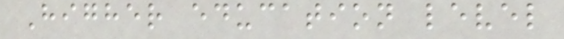Higher education level
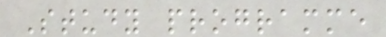Study programme
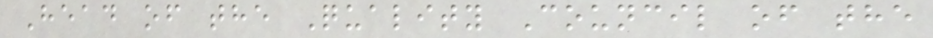Head of the Quality Council of the
